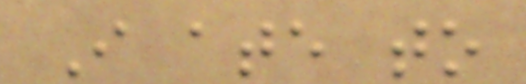I ate to
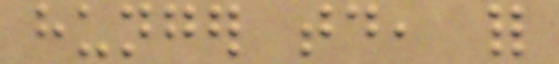hunger today, for
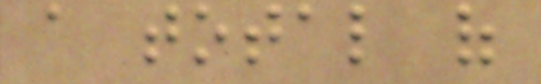a total of
